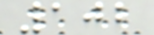102
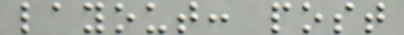layout: post
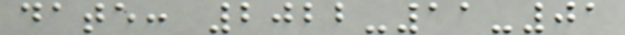date: 2022-11-01
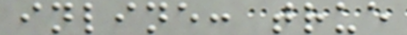inline: true
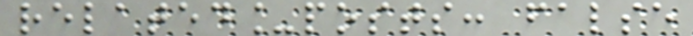related_posts: false
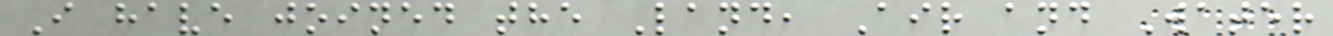I have joined the Land, Air and Water
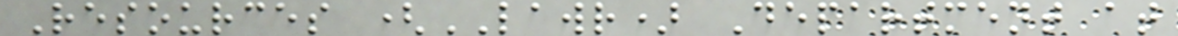Resources (LAWR) Department at
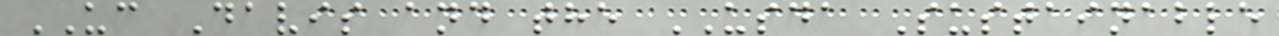UC Davis and the USDA Sustainable
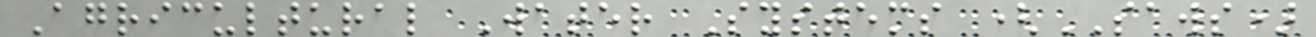Agricultural Water Systems (SAWS)
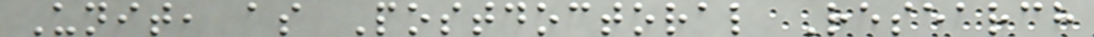Unit, as Postdoctoral Research
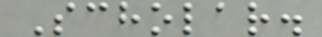Scholar.
